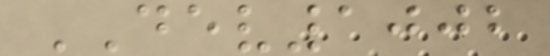DEV1002
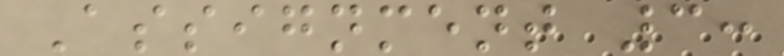Assignment 3:
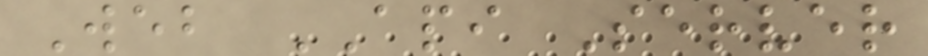Web API Server
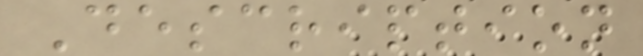Description
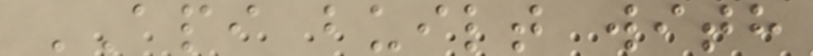API built with
